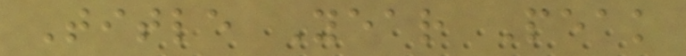Title Year Peak
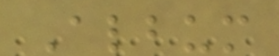Album
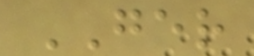GER
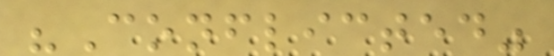"Conflicted"
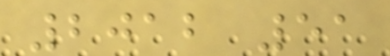2012 51
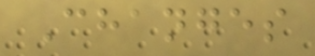Changes
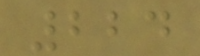224
